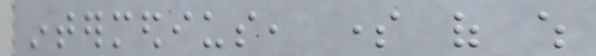intermedius, some of which
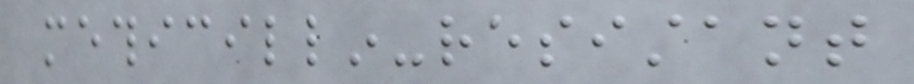methicillin-resistant
